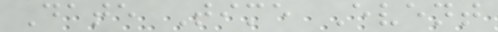Date Time Event
